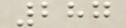287
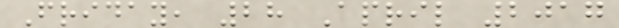Friday, 28 April 2017
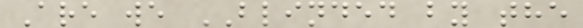Are we BLINDED by the
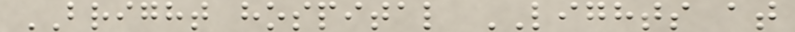BRIGHT hospital LIGHTS at
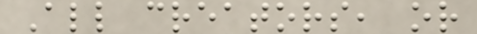All creators, or
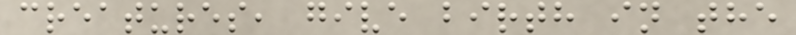creatures, give birth in the
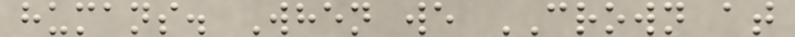humans. When we CROWN at
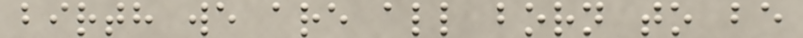birth we are all born to be
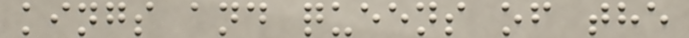kings and queens of the
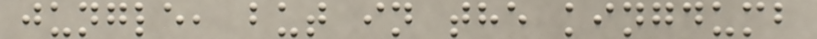jungle, but in the kingdumb
